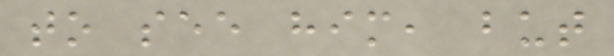to see him, but
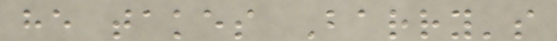he takes Barry's
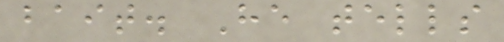bait. He tells
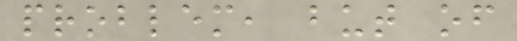problem, but of
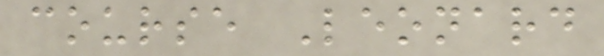course Leonard
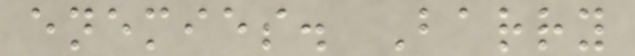enemies. Barry
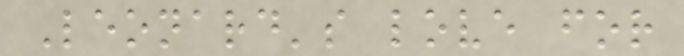Leonard's love for
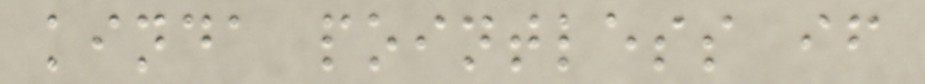kinda pointless if
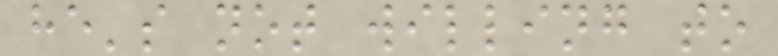he's not willing to
